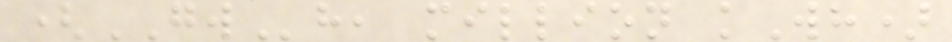(GWh, million kWh)
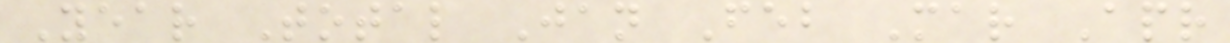Year Total Jan Feb Mar Apr
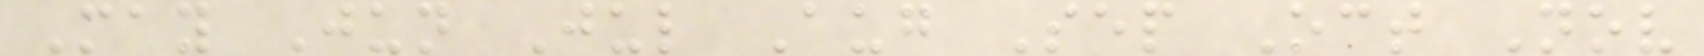May Jun Jul Aug Sep Oct Nov
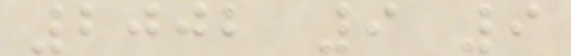2002 9 9
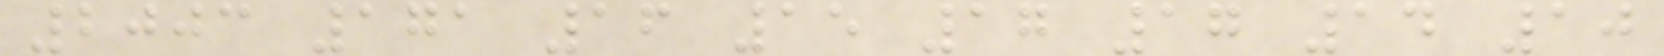2003 171 16 15 17 17 14 10
